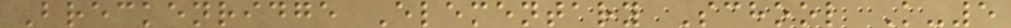Breckenridge Elementary School K-5
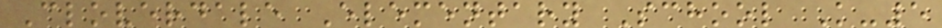Cloverdale Elementary School K-5
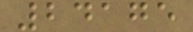24175
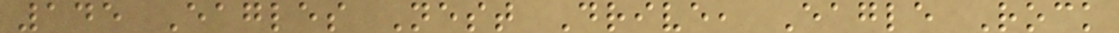145 Eagles Nest Drive, Eagle Rock
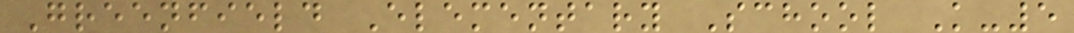Greenfield Elementary School K-5
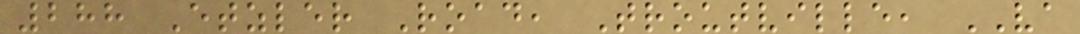288 Etzler Road, Troutville, VA
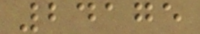24175
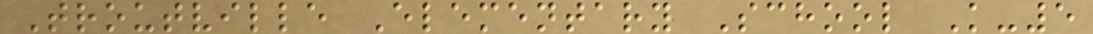Troutville Elementary School K-5
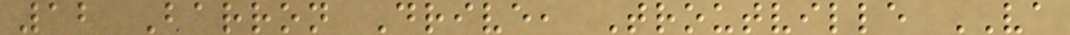12 Barron Drive, Troutville VA
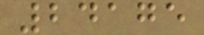24175
